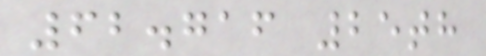62.716 25th
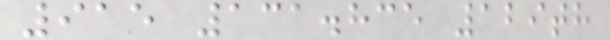915 131.835 129th
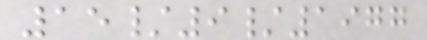15/9/1977
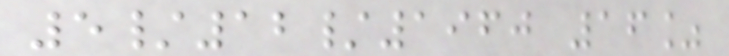5/12/1960 16%
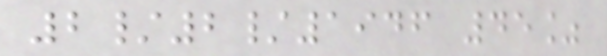2/2/1946 45%
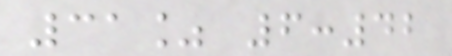31% 6:42
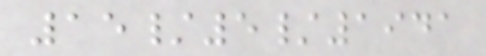15/5/1941
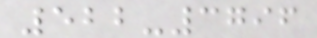522-3796
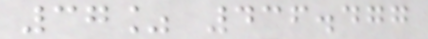37% 436.477
